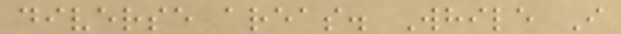diverse areas. While I
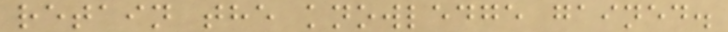retain the knowledge gained.
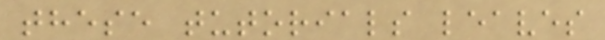these tutorials leaves
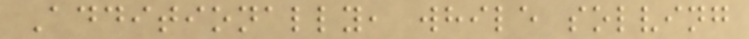Additionally, while solving
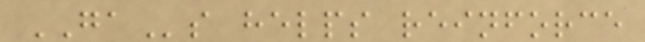GAs helps reinforce
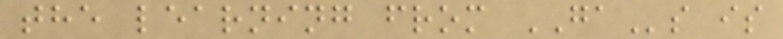the learning from GAs is
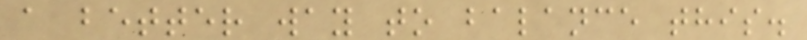a better way to balance this.
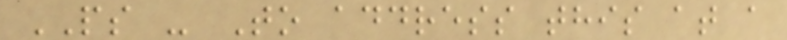PS - To address this at a
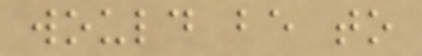would be to
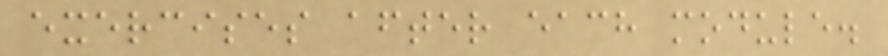exercises after each module.
